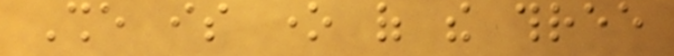She is one of the three
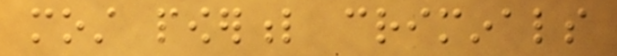most powerful criminals
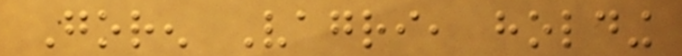Goren Vagri, holding
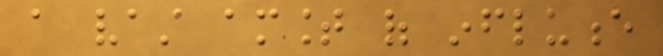a vast amount of influence
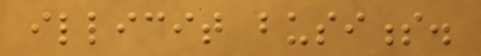illicit business.
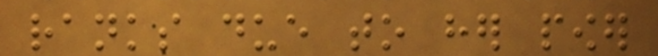ranks due to her power
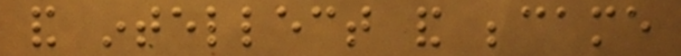and intellect and became
